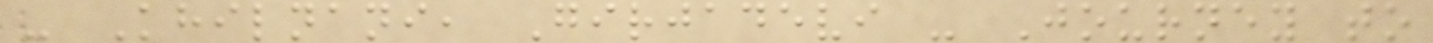- Khilnani, Girjadevi - Journey to
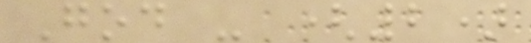God - (2)
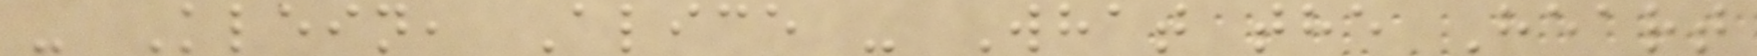- Klein, Alice - What the Heart
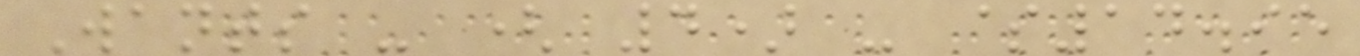Wants - ( 4) - $14.95
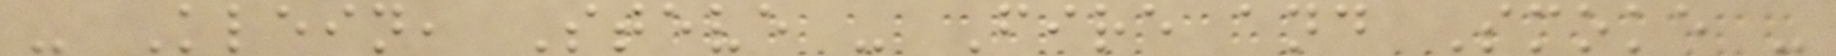- Klein, Steve - Fire and Smoke -
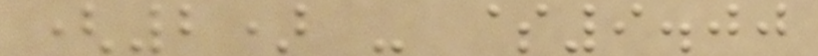(2) - $9.00
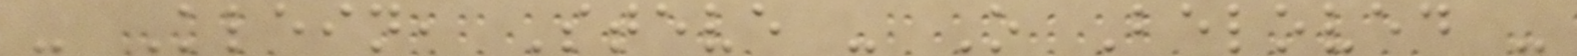- Klein, Steve - O Beloved -
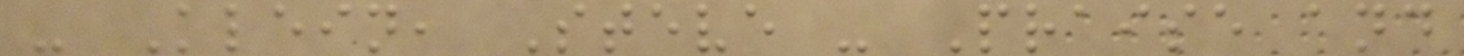- Klein, Steve - Praise and
